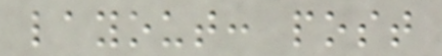layout: post
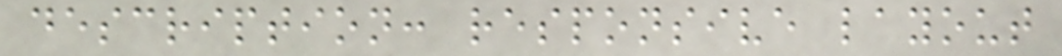description: responsive layout
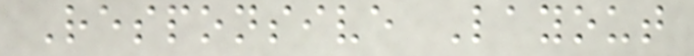Responsive Layout
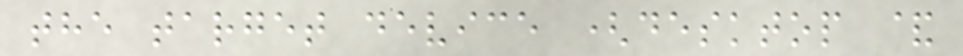the target device (desktop &
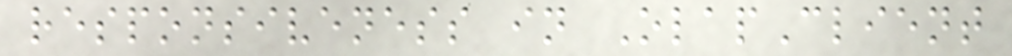responsiveness in OlapClient
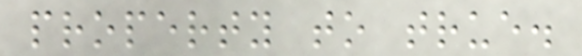property to true.
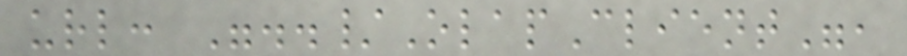url: "../OlapClient",
